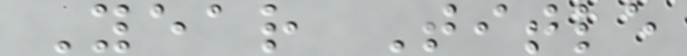Year Title
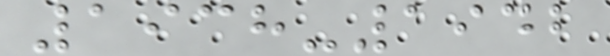1938-1942
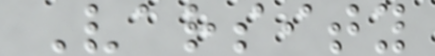Varsity
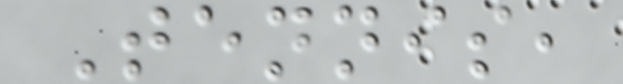Tennis,
